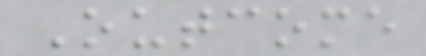Outcome
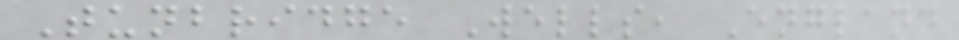Tunbridge Wells, England
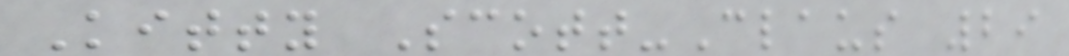Kitty Scott-Claus 29
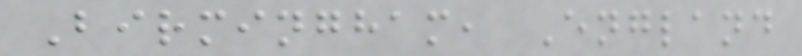Birmingham, England
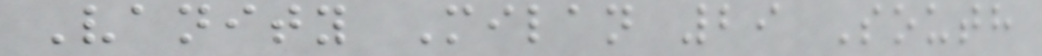Vanity Milan 29 South
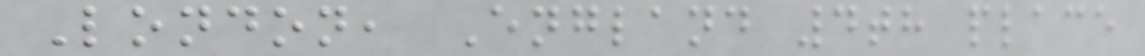London, England 4th place
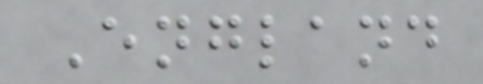England
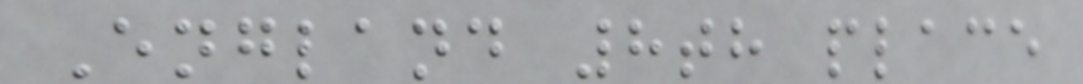England 8th place
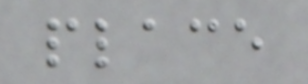place
